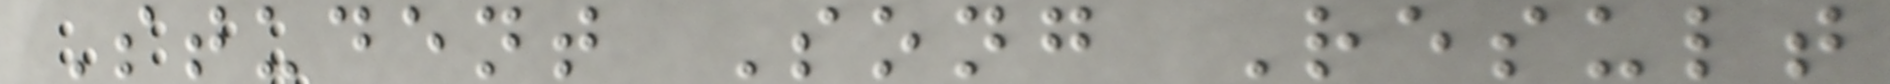Student Song Result
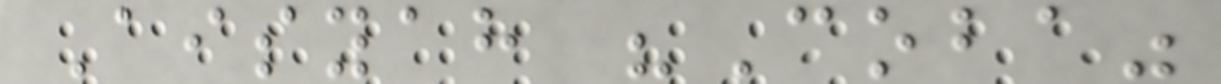Aisyah "Coba"
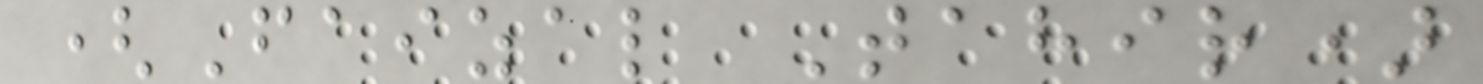(Faizal Tahir)
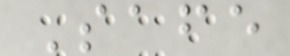Safe
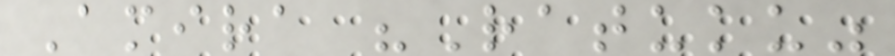Amira "Ratuku"
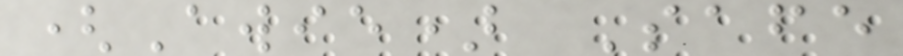(Awie) Safe
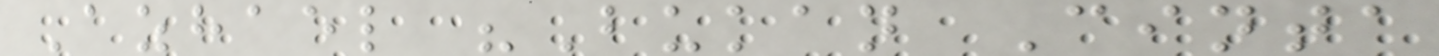Azhael "Bukan Cinta
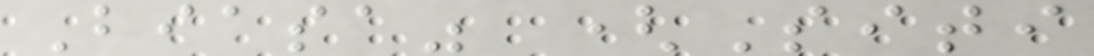Biasa" (Siti
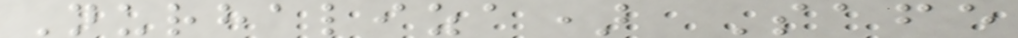Nurhaliza) Safe
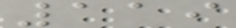119
